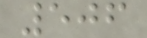506
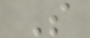S
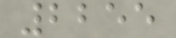2255
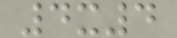4x4
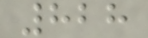828
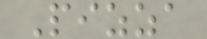Pizza
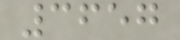3657
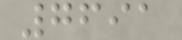7691
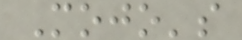Mojo's
